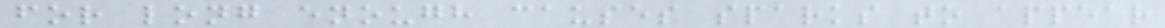for long enough causes sparks to appear
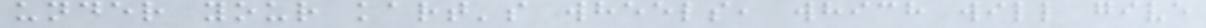under your kart's wheels, which will give
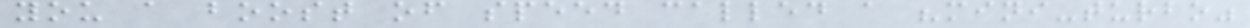you a boost of speed called a "mini-turbo"
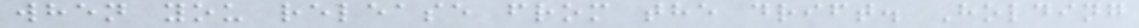when you release from the drift. Holding
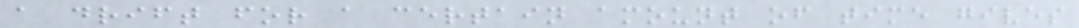a drift for a certain amount of time gives
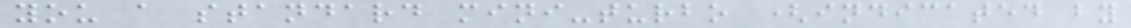you a standard mini-turbo (indicated by
